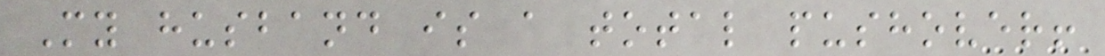My husband is a total pushover!
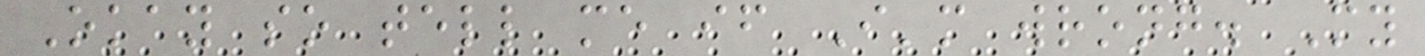Okay so tell me if I'm wrong. My
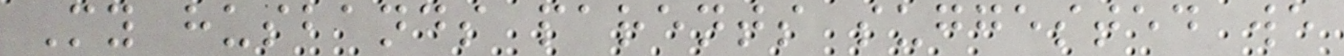My husbands parents suggested we
